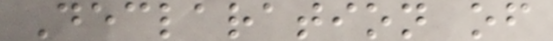Declaration of
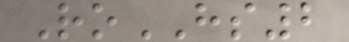RoHS2
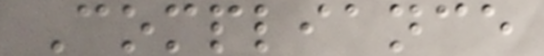Compliance
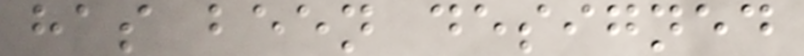has been designed
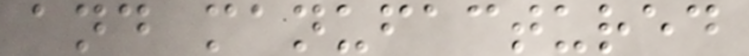and manufactured
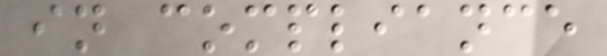in compliance
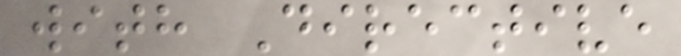with Directive
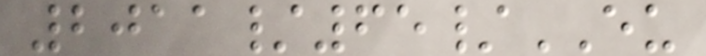2011/65/EU
